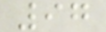97
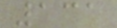131
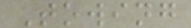Towing
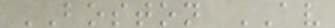BOSTON AV
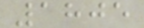1805
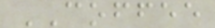COFFEE
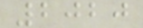2020
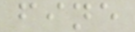fine
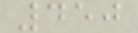450
